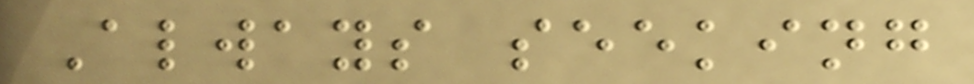Always seeking
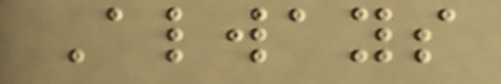Always
